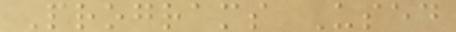Programs Used
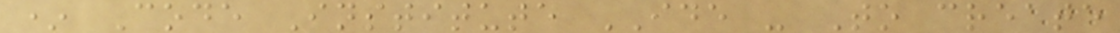* Code Institute IDE - To create
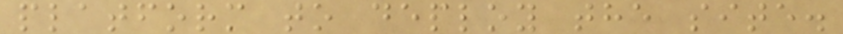platform to deploy the site.
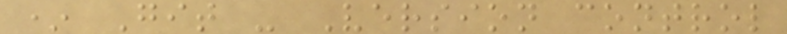* Git - Version control
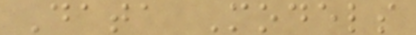Data Models
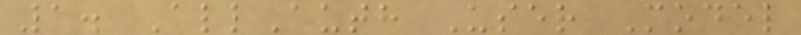1. AllAuth User Model
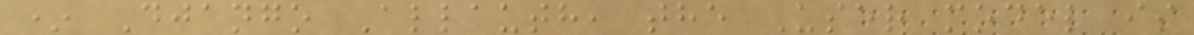* Django Allauth, the User model is
